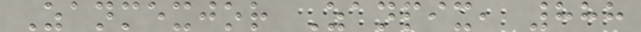Zanmexjor Zanpix, 888
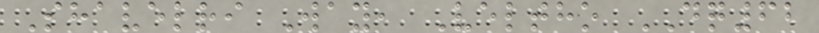Shavelri Way, Veltho DQ62
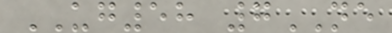UG58 7NE
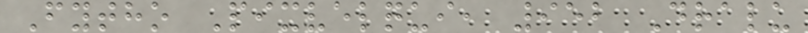Fytho Pixvelqui, 952 Dralu
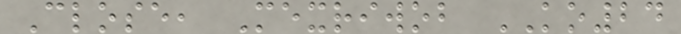Close, Mexriwob KO24
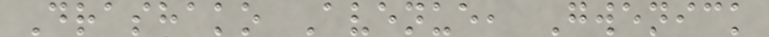Drashako Avenue, Gwenick
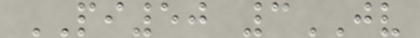PI50 3JV
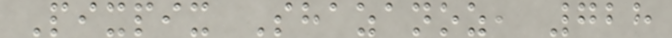Pixpix Shazanoz, 728
